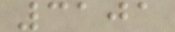3101
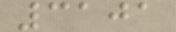3101
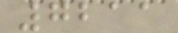7211
